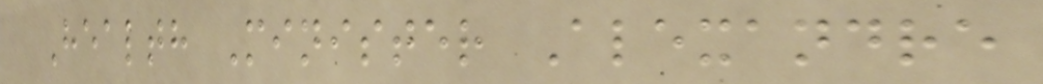Health Minister Alexandre
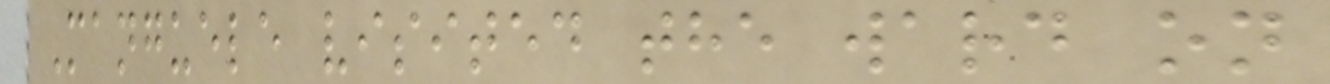Manguele visited the ward on
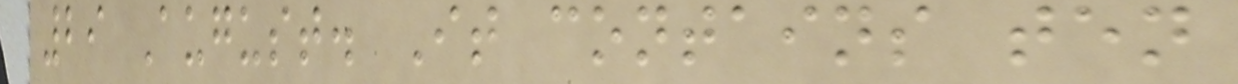29 August. It contains ten
